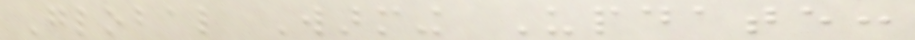Global Warming Update:
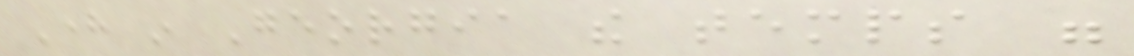Here in Georgia the temps were
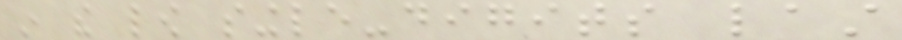in the low single-digits last
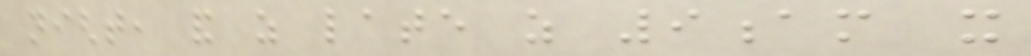night, and as late as 9am it
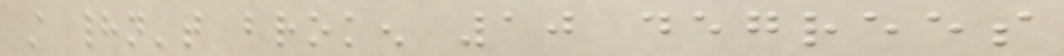still hadn't broken 10 degrees
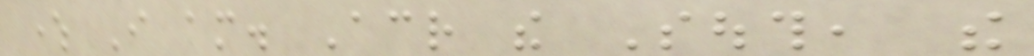where I am. Across the South, the
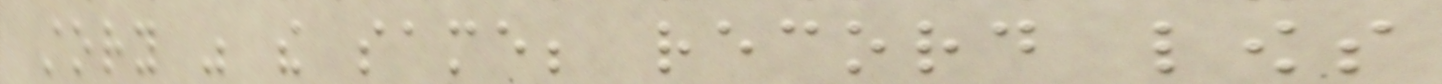story was the same; record lows
